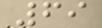69
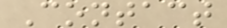Contact
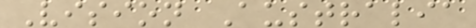Vision Australia
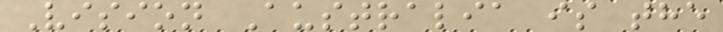Vision Australia is the
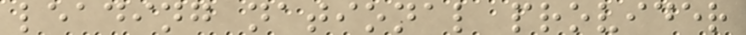leading national provider
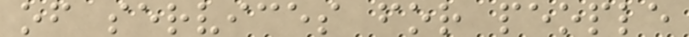of services for people
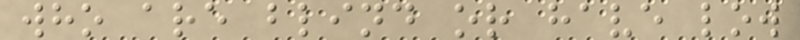who are blind or have low
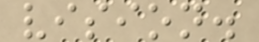vision.
